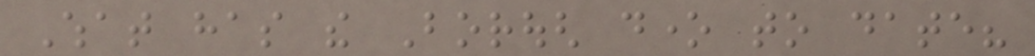What has the Borough done to date?
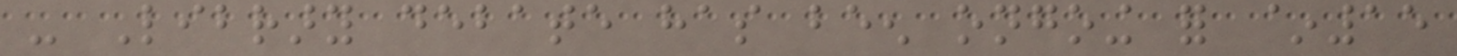- Library debate has been ongoing for ~15
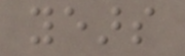years
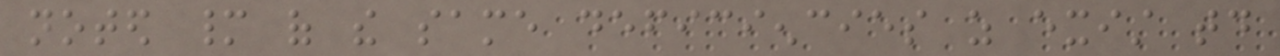noted many of the same deficiencies as exist today
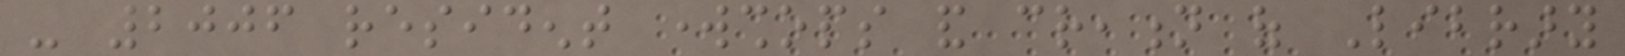- 2006 resident workshops and creation of Library
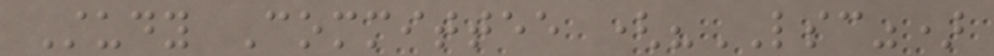Study Committee ("LSC")
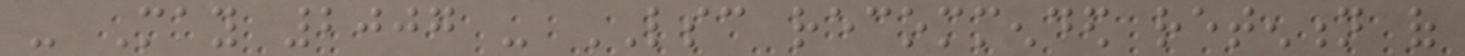- May 2007 - LSC recommended retention of
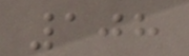108
